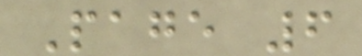Page 6
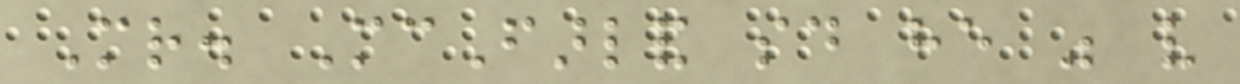Mr. McFarland said he was very
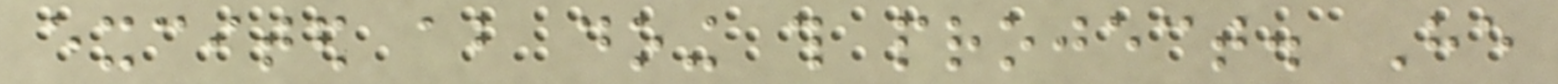excited about doing this project. He
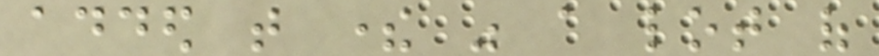added that there was a lot of
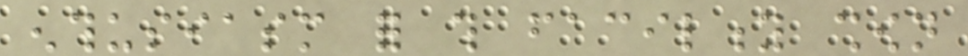enthusiasm for this facility shown
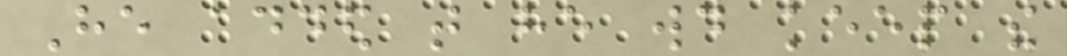He added that he would keep the
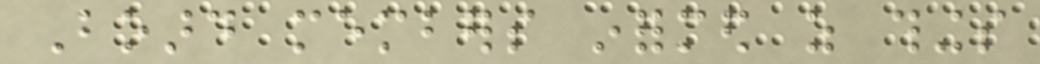Board members informed as things
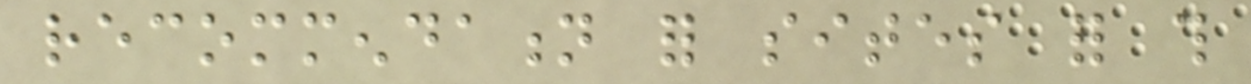recommendation for sites for this
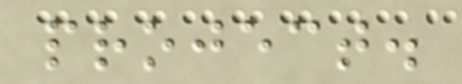project.
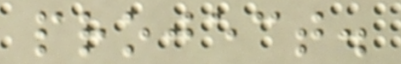project.
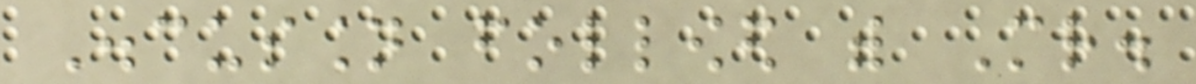Discussion followed with Mr.
